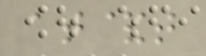at&t
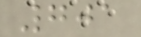701
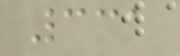331
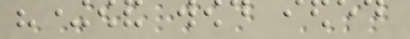SHERMAN ST
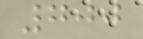700
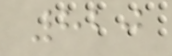820
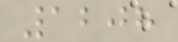1208
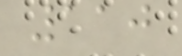110
